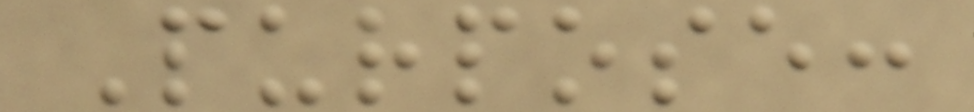Purpose:
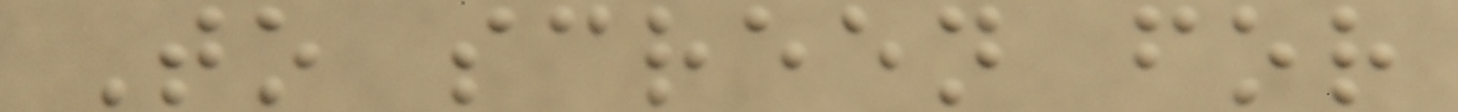To screen for
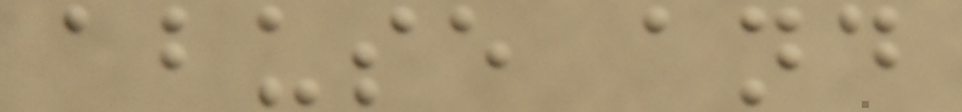abuse and
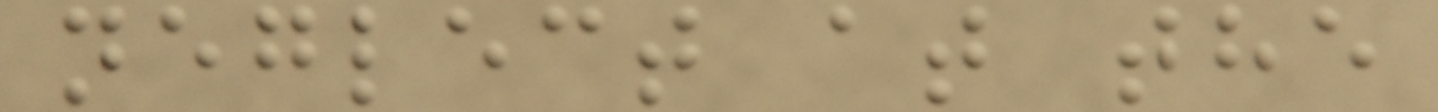neglect at the
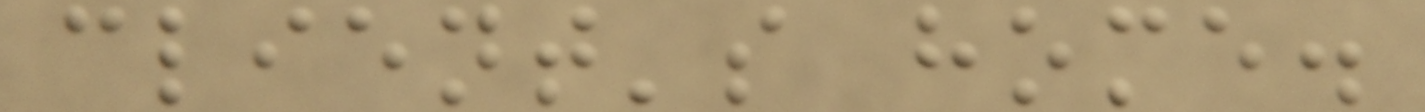client's home.
